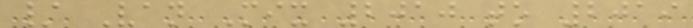/ Van Mix 2010 to 2019
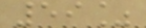59%
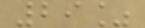29%
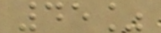45%
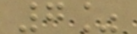7%
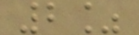2%
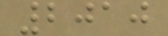2010
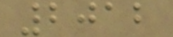2012
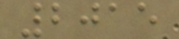2015
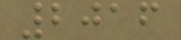2016
